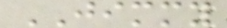JIMMY
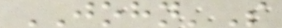JOHN'S
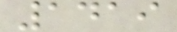1419
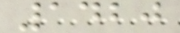1420
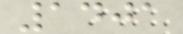1401
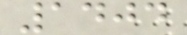1404
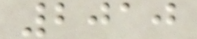2010
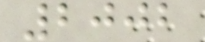2002
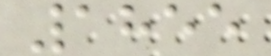1855
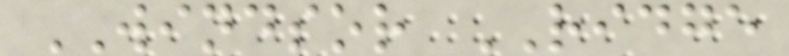WINDSOR RIDGE
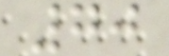70
